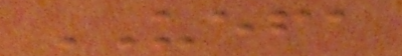UEFA
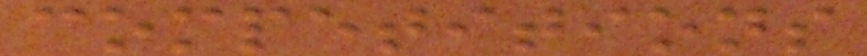competitions
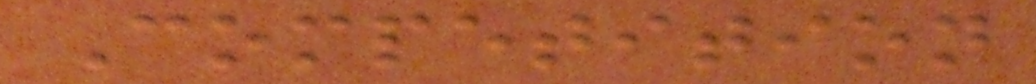Competition
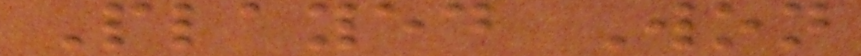Played Won
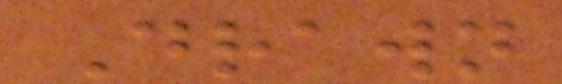Drawn
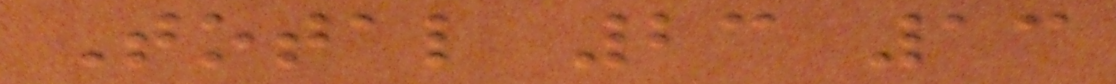Total 23 13
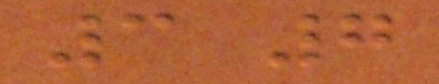3 7
